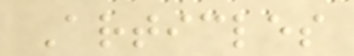Articles
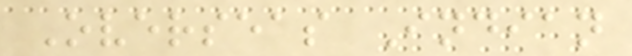Overseas Indian
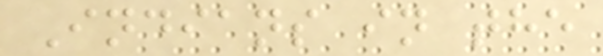Indians in the
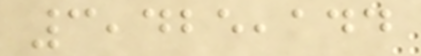3,425,144
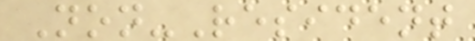Non-Resident
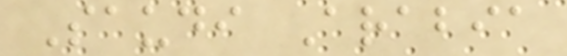Saudi Arabia
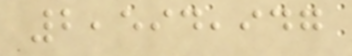2,594,947
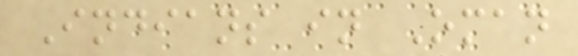Indians in Oman
